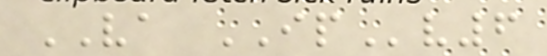VA IPv6
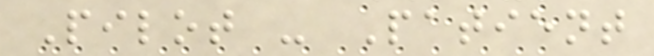Pilot - Patient
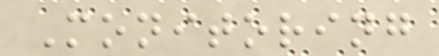Monitoring
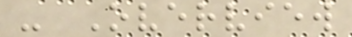- Overview
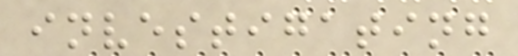investigating
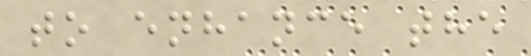to enhance the
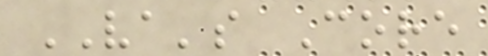VA's Core
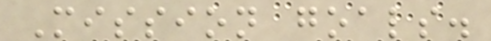Mission goals.
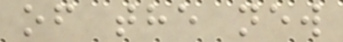of the new
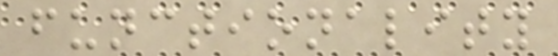functionality
